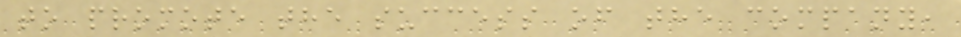to promote the success of the company,
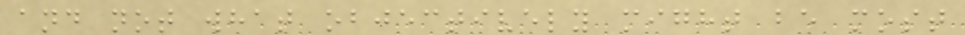and not what objectively might be most
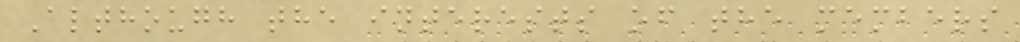Although the interests of the members
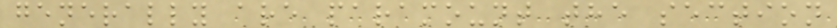generally are paramount the section
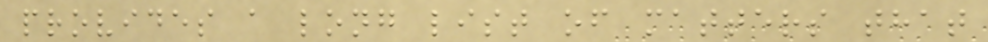provides a long list of matters that
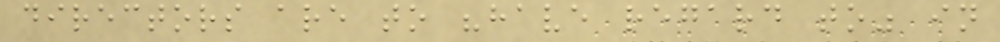directors are to "have regard to" in
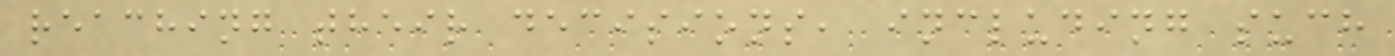reaching their decisions, including such
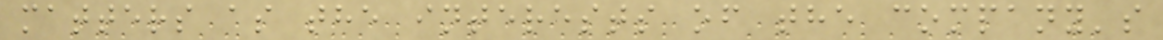matters as the interests of the company's
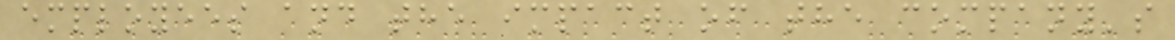employees and the impact of the company's
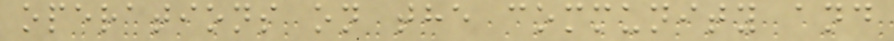operations on the community and
